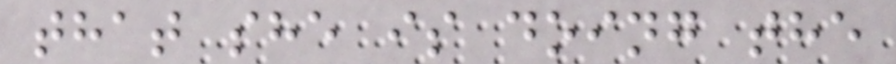that she is doing the
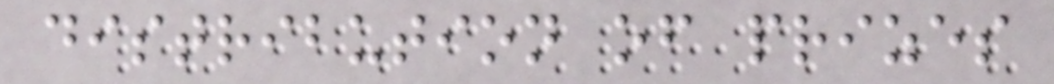distribution of prizes
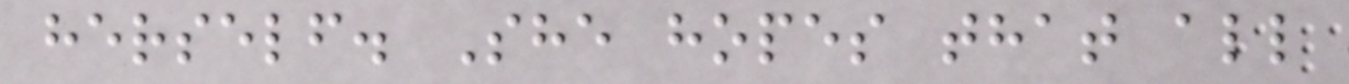herself. She hopes that all
